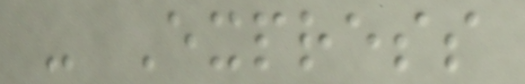- Express
